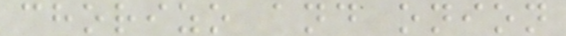chorizo and onion
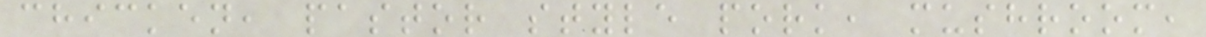chicken, pastor style pork, mushroom,
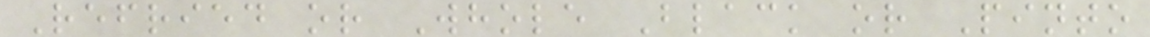Refried or Whole Black or Pinto
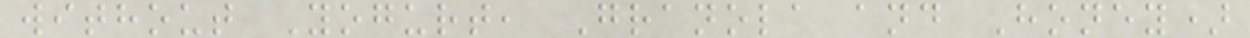without Yogurt, Granola and Honey)
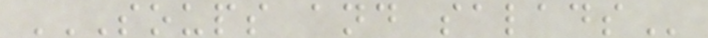SOUPS AND SALADS
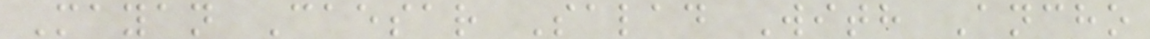Mayan Caesar Salad With Ancho
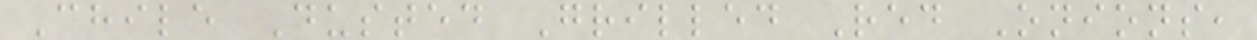Chile Dusted Grilled Red Onions,
